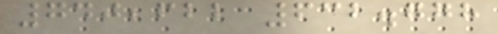740,622 632.778
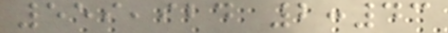559,924 2:43
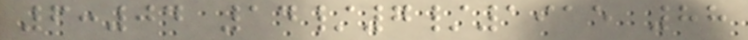6:04 14/7/1915 88
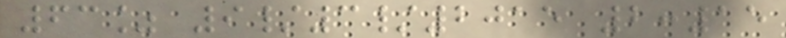63% 9/3/2015 2:15
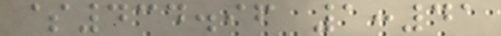$434.96 1:41
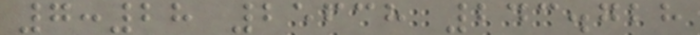7:28 25638 243.728
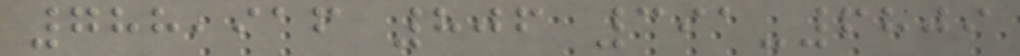788,916 806 391-6809
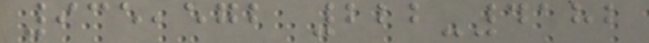935,572 222-4182
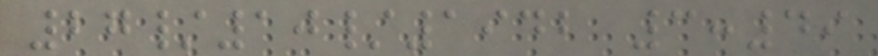27/10/1942 3:49
